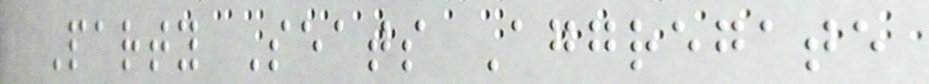Party Seats Aggregate
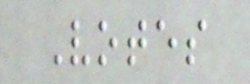Votes
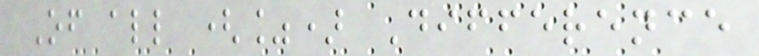Of all (%) Difference
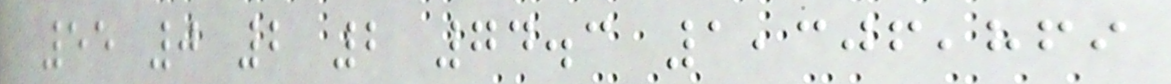55 0 2 2 74.3 1,306,869
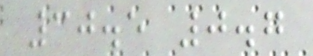30.5 0.7
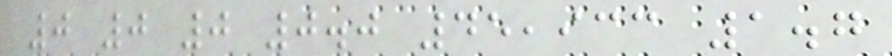0 0 0 0.0 45,933 1.7
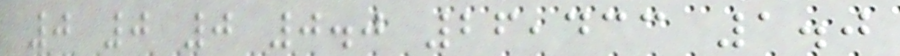0 0 0 0.0 26,433 1.0
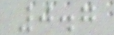0.7
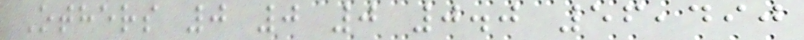Others 0 0 0 0.0 56,490
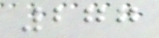277
